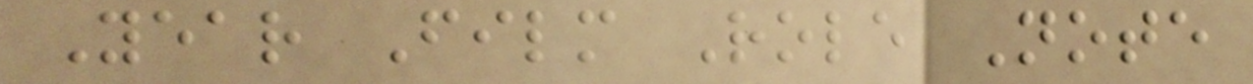Year Film Role Note
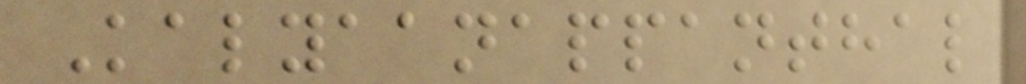Kalyaanappanthal
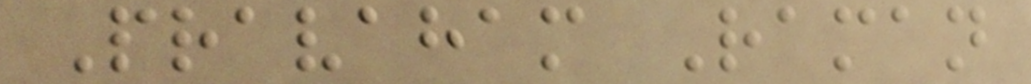Pravaham Raman
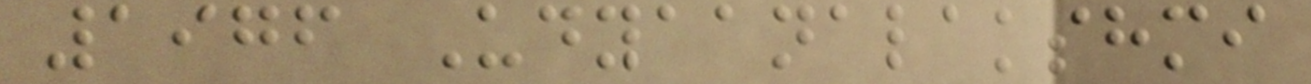1976 Udyaanalakshmi
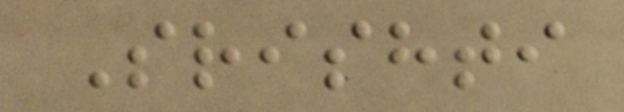Srishti
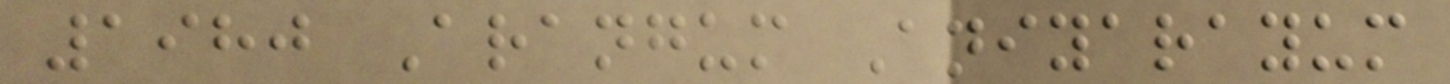1980 Arangum Aniyarayum
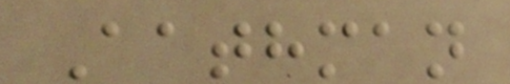Aathman
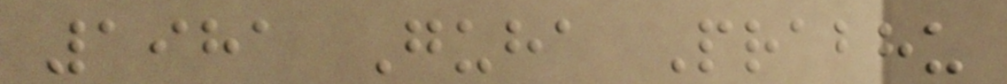1981 Guha Prabhu
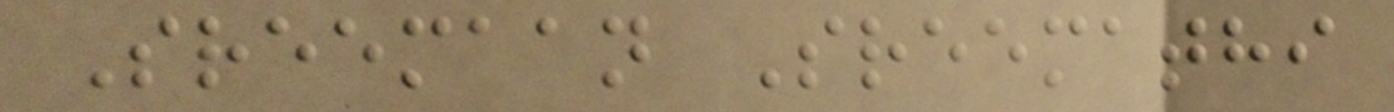Sreemaan Sreemathi
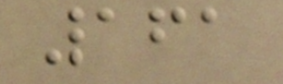161
